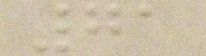71
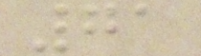71
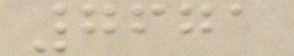7671
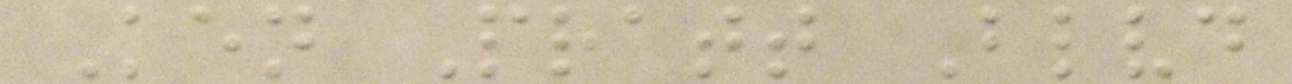Ken Pratt Blvd
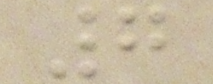7
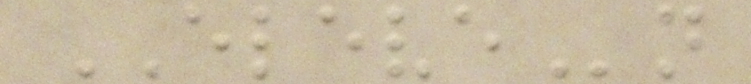ELEVEn
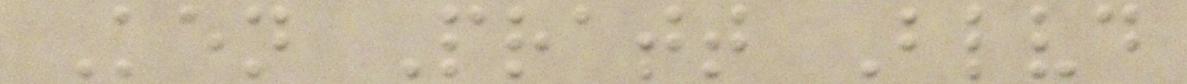Ken Pratt Blvd
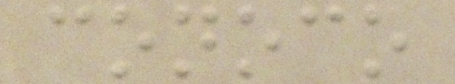conoco
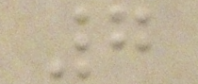7
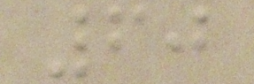60
